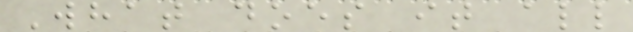What does it all
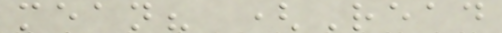mean? (Read
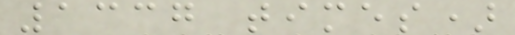1337 times)
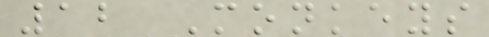12 Monkeys
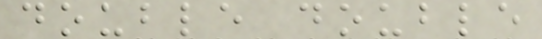double double
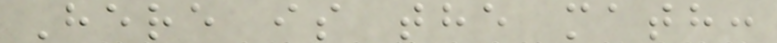Here is the math:
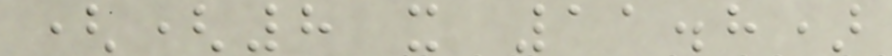((8 x 11.8)
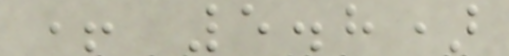+ 5.8)
